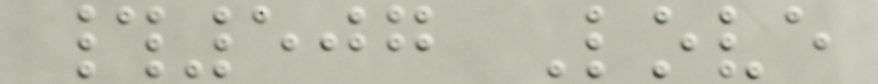#507 Love
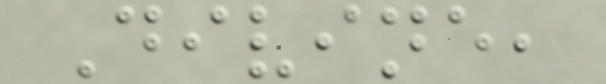Divine,
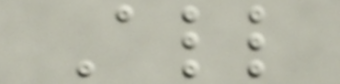All
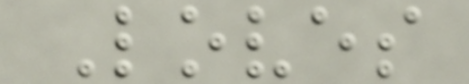Loves
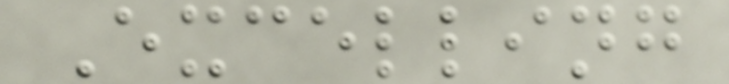Excelling
